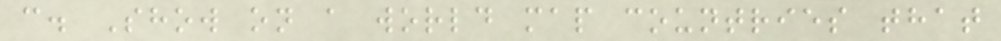c. Show on a world map countries that
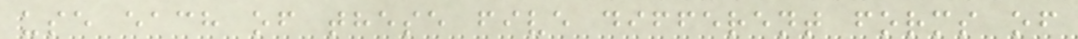use each of these five different forms of
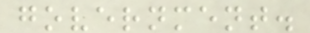government.
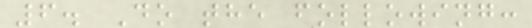6. Do the following:
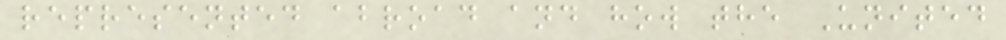represented abroad and how the United
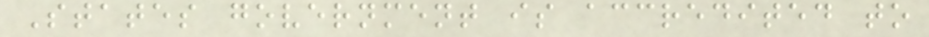States government is accredited to
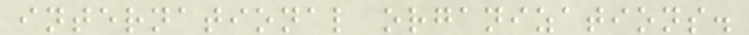international organizations.
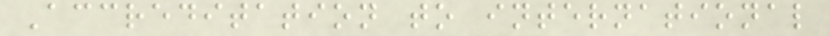Accreditation to international
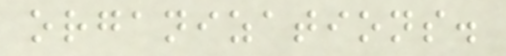organizations.
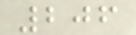206
